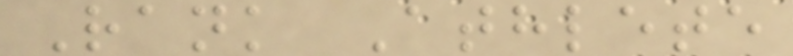Rank Athlete
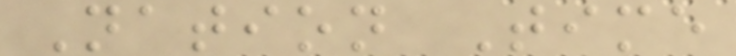Nation Time
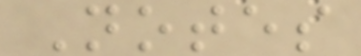Notes
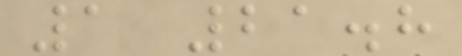1 21.8
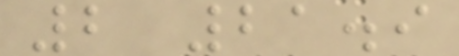2 21.9
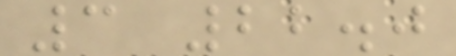3 22.0
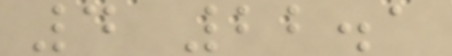4 22.1
